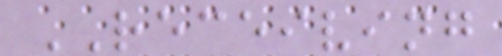RECEIVING
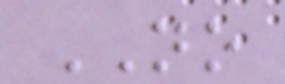NO
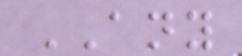ANY
